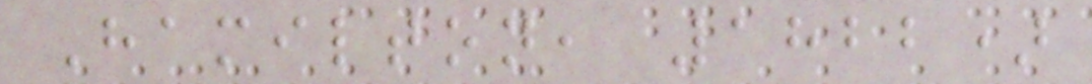Hamilton, 1822)
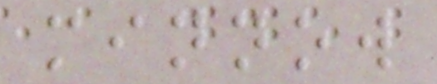minnow
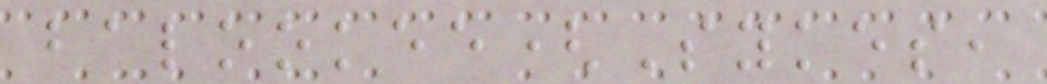balookee(Sykes,
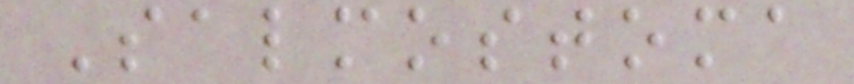Salmostoma
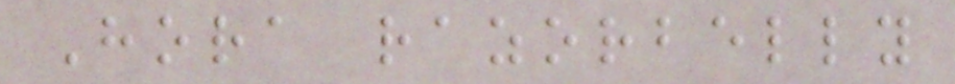Hora razorbelly
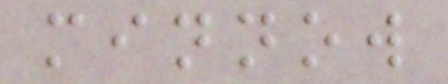minnow
